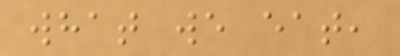what we eat,
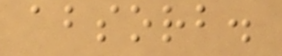absorb.
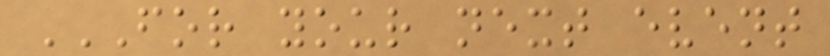FOR YOUR NEXT EVENT
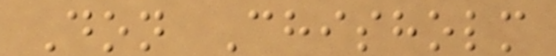Don Chisholm
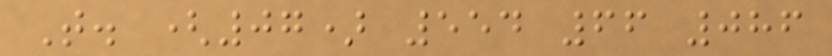T. (07) 554 66 086
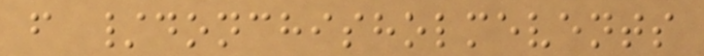f /donchisholmevents
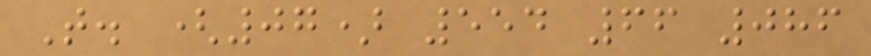T. (07) 554 66 086
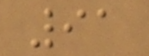91
